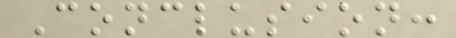Conclusion:
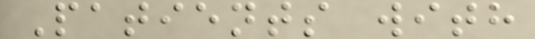Patients with
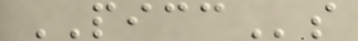PICCs
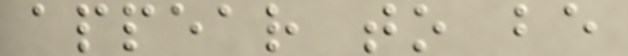appear to be
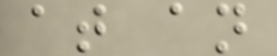at an
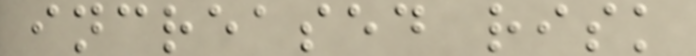increased risk
